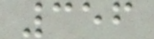356
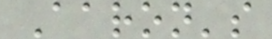Aaron's
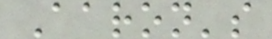Aaron's
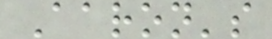Aaron's
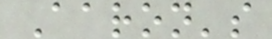Aaron's
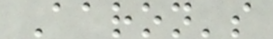Aaron's
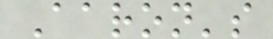Aaron's
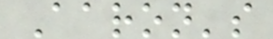Aaron's
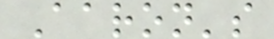Aaron's
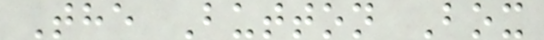The Button Box
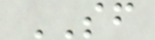SF
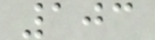103
